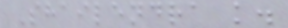Shailendra k.
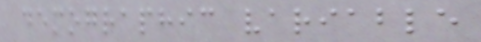demographic variable
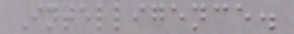Intelligence.
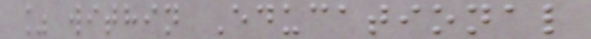% within Educational
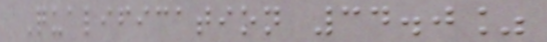Qualification 34.0%
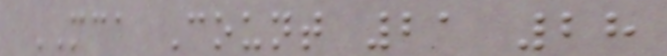MCA Count 21 28
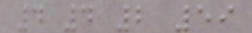4 4 2 59
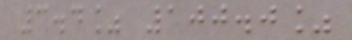3.4% 100.0%
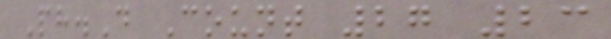Ph.D Count 27 23
